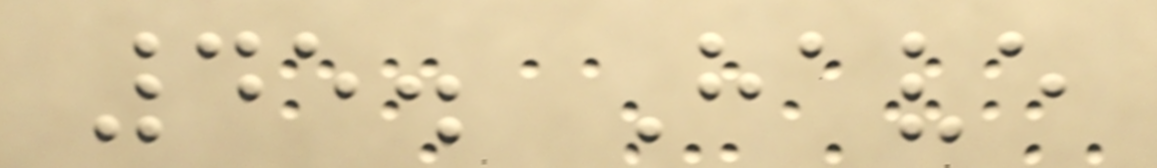45. Have
